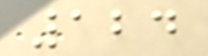124
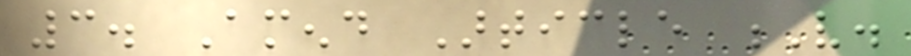3. Amend Article V.
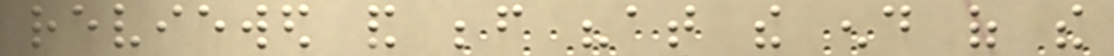reviewed and before "at the end of the
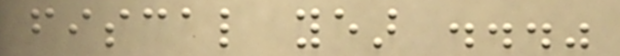fiscal year ..."
